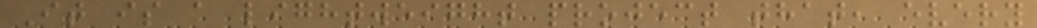It is a lightweight project that, every
